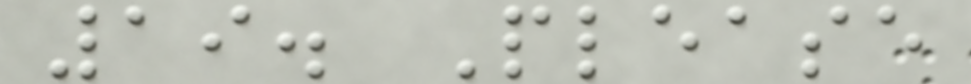19. Please
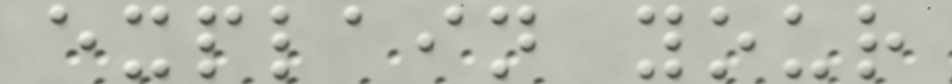explain your
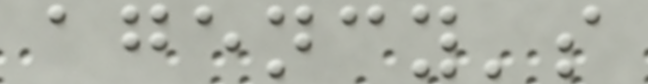agency's
